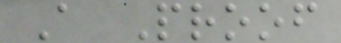A Proof
